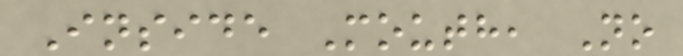Inside Mouth, No
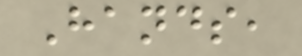Hands,
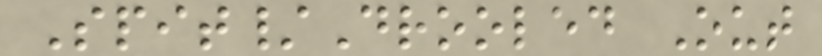Spit/Drooled Out
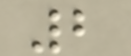2
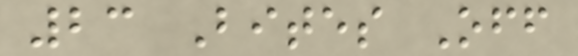23 Bites Off
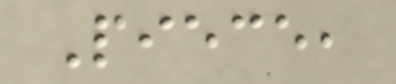Piece,
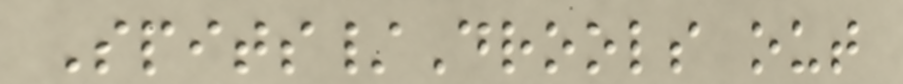Spits/Drools out
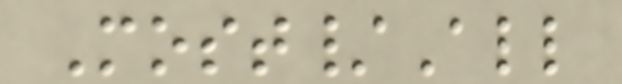Most/All
